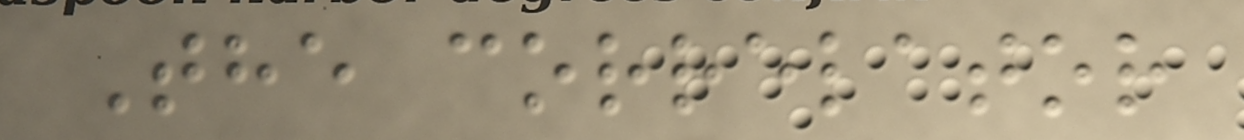The correlator
